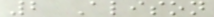2 Alison
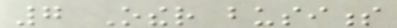7 Other business
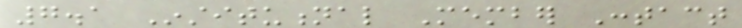7.1 Institutional Member Contact
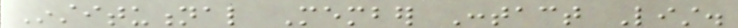Institutional Member Contact List.
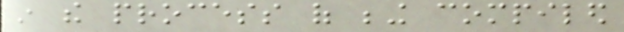in the process of being compiled
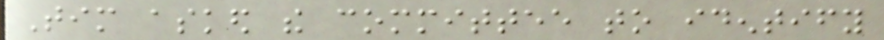Tim asked the committee to identify
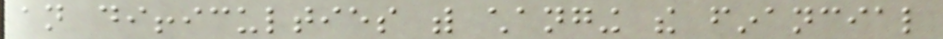an difficulties with changing the financial
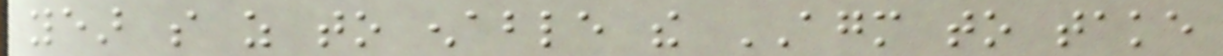year so as to enable the AGM to take
